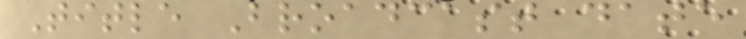Title Broadcast date
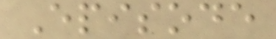Episode
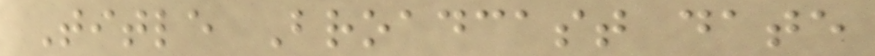Title Broadcast date
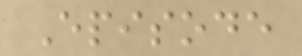Episode
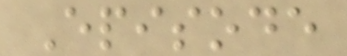Episode
